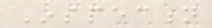Inspection
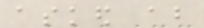asked about
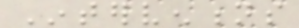Interventions
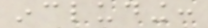including:
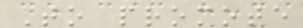To promote
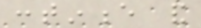continence and
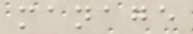manage
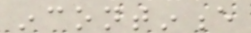incontinence
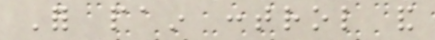For pain control and
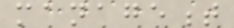management
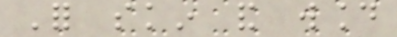For skin and wound
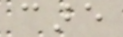care
